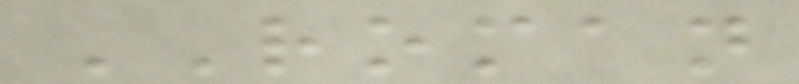ROMAN
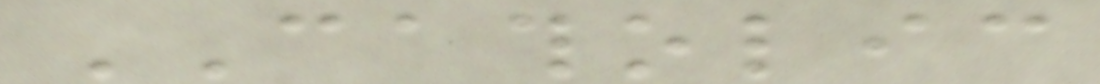CATHOLIC
